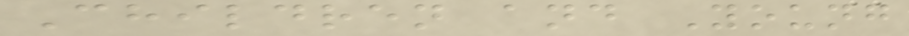Children and Young
